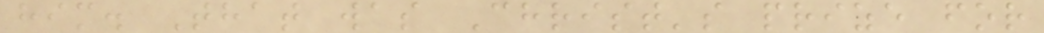him. That was Christ's prize for
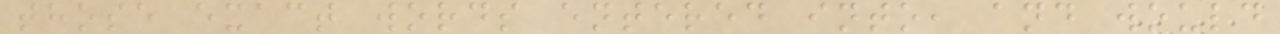those exact words entered into, and would
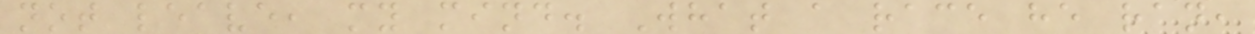not leave, my mind. What a race he ran,
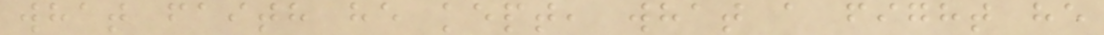what faith he kept, what a fight he
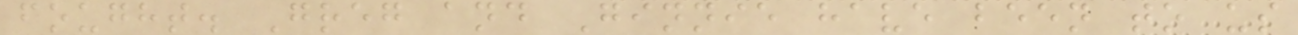fought. Greg and Ginnie have been to us
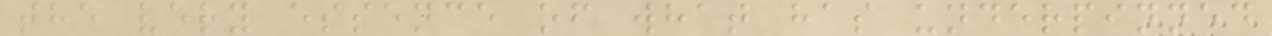the very essence of what has underpinned
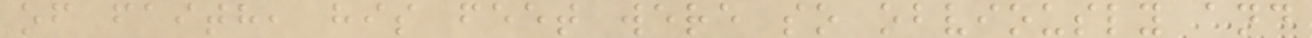of faith, his feet were so obviously and
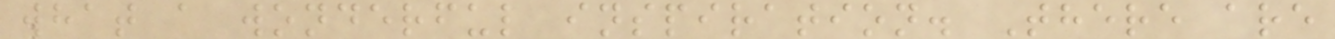what a wonderful inspiration. There are
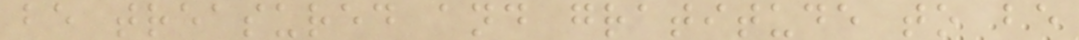be treasured and gratitude to be
